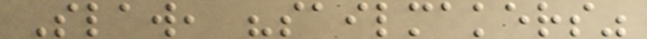Slaw, "sailmakers"
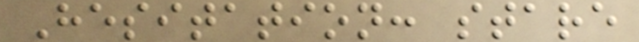Hesitation: stare
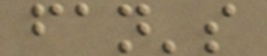fan's
